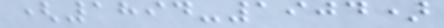(1894-1904)
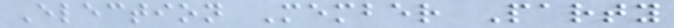Election Member Party
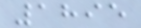1895
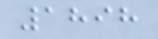1898
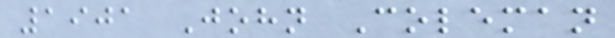1901 John Coleman
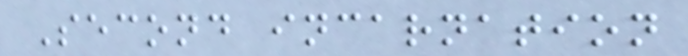Second incarnation
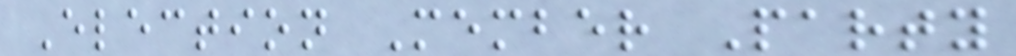Election Member Party
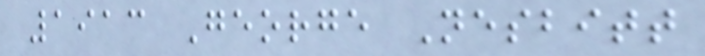1913 George Nesbitt
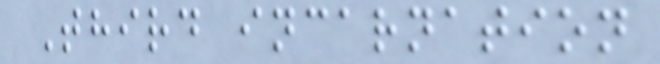Third incarnation
